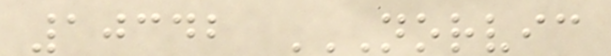10342 NORVIC
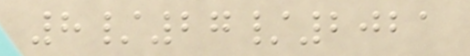8/27/2021
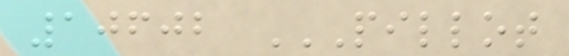10602 PILLOT
